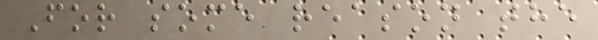For some reason the
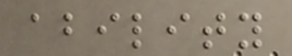ability
